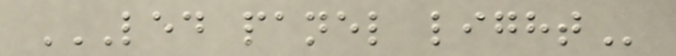LED PANEL LIGHT
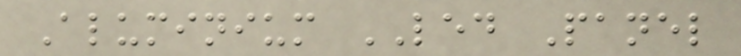Aluminium LED Panel
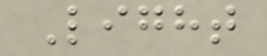Light
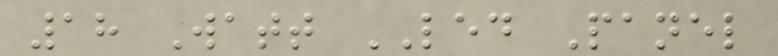18 Watt LED Panel
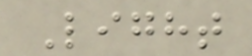Light
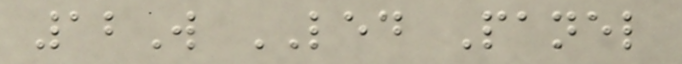12W LED Panel
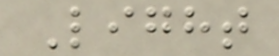Light
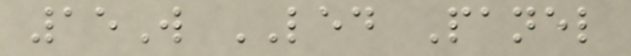15W LED Panel
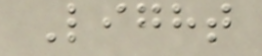Light
